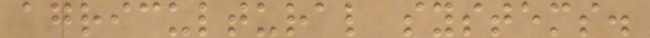agricultural systems.
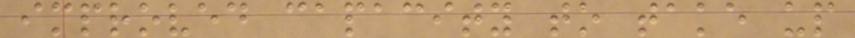improved capacity to take up
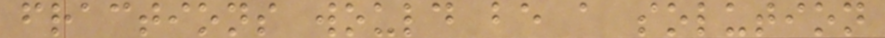fractions would be a solution
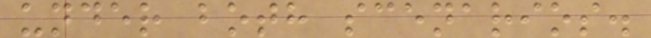under both scenarios.
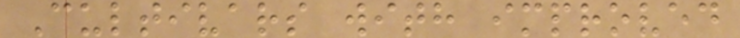Cultivars with improved
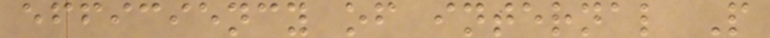efficiency of internal P
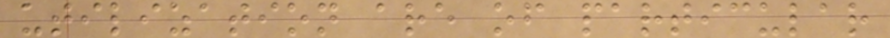utilization are of particular
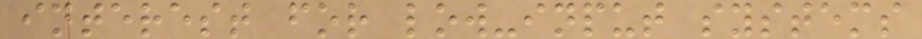interest for low-input systems
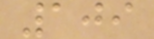109
